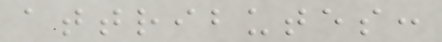attributes:
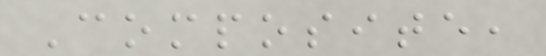Composite,
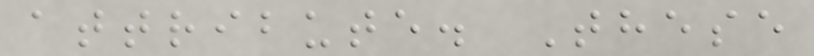attribute. These
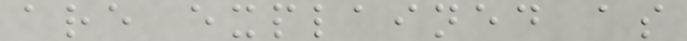are explained as
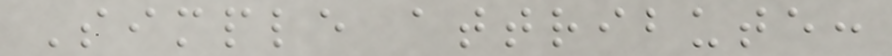Simple attribute:
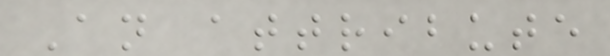An attribute
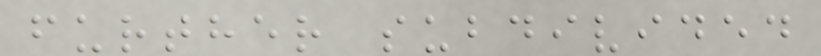further subdivided
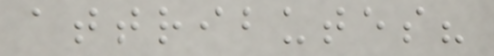attributes?
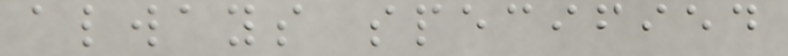always specified
